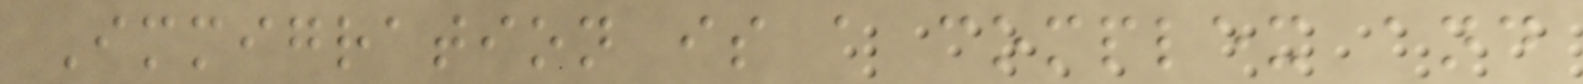Immigration is a complex and
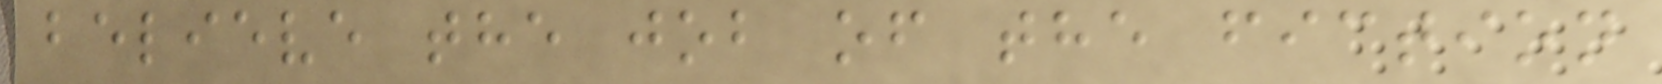believe the job of the fiction
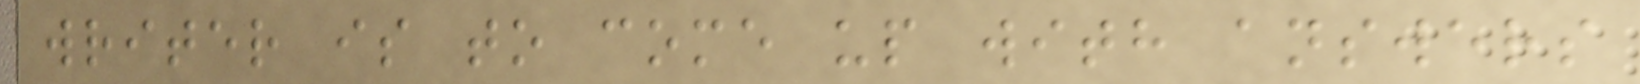writer is to come up with answers
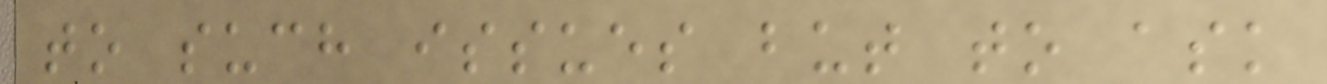to such issues but to ask
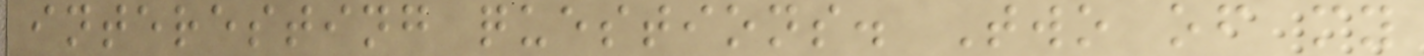interesting questions. Two of my
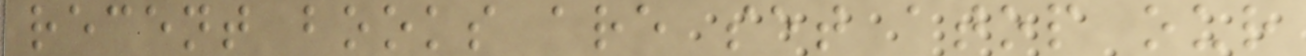recent books are set atop our
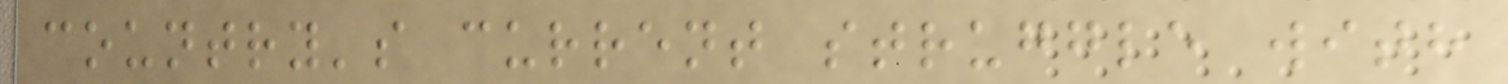country's current struggle with
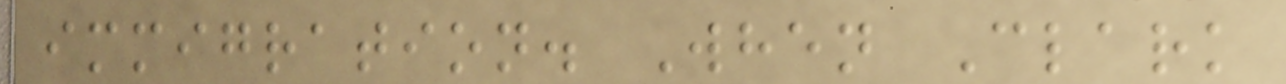immigration. When Clark
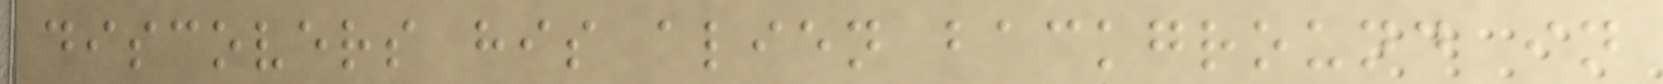discovers his alien background in
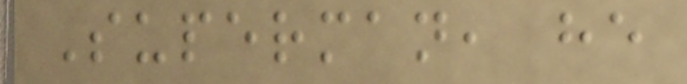Superman, he
